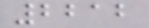2212
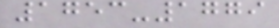1753-1779
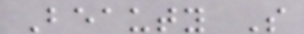Beauty S
